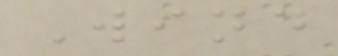Wind
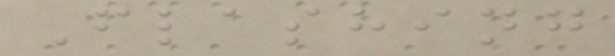Flashing
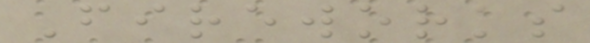Fireworks
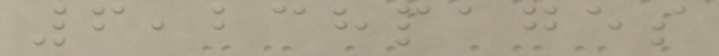6,238pages
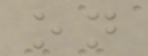on
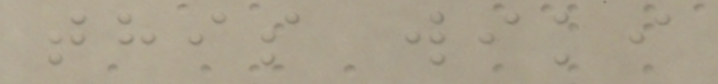this wiki
